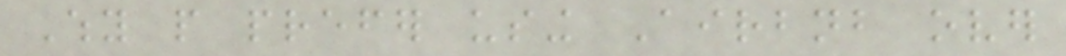Why people prefer using Airbnb over
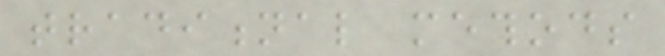traditional methods
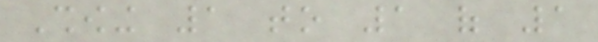Showing 1 to 1 of 1
